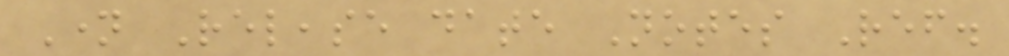Name Release date Notes Ref.
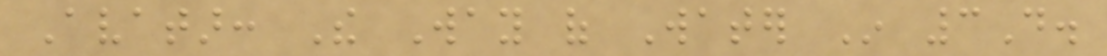Avatar: The Way of Water In 3D.
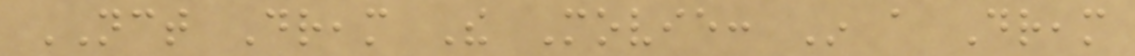NCT Dream The Movie: In a Dream
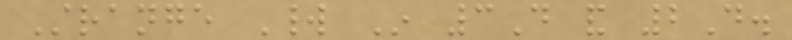Strange World In 3D and 2D.
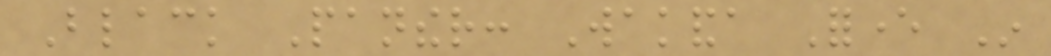Black Panther: Wakanda Forever In
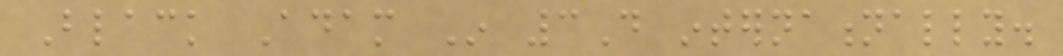Black Adam In 3D internationally.
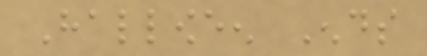Halloween Ends
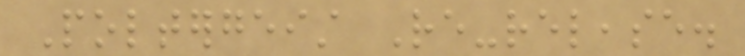Poltergeist Re-release.
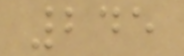245
